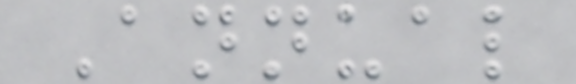Annual
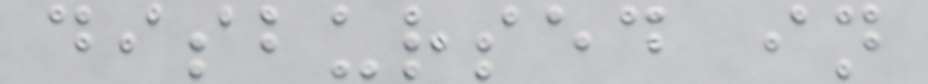disbursed in
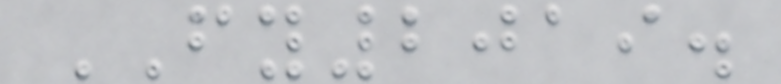FY2019.
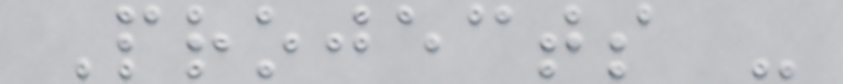Projects -
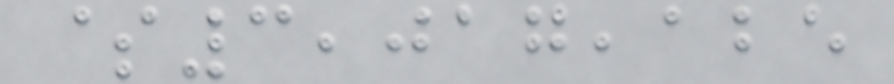$3,017,125
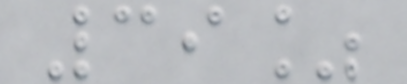39%
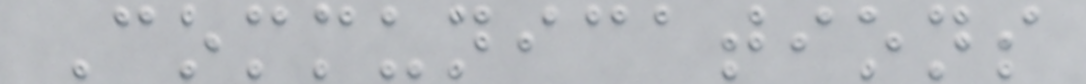Communications
